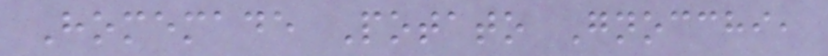Homemade Potato Gnocchi,
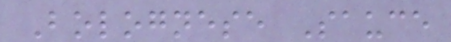Bolognese Sauce
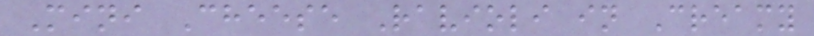Mini Cheese Ravioli in Creamy
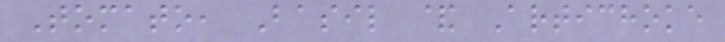Tomato, Basil & Artichoke
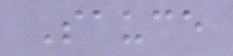Sauce
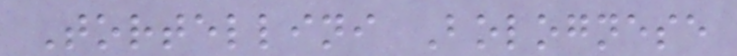Tortellini Bolognese
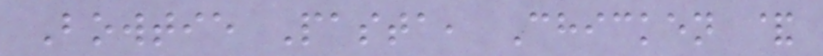Bowtie Pasta, Chicken &
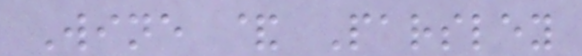Wine & Parsley
